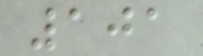101
